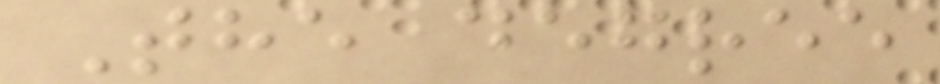The degree
